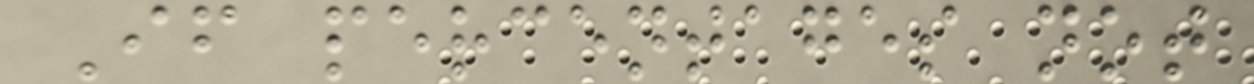If percentages not
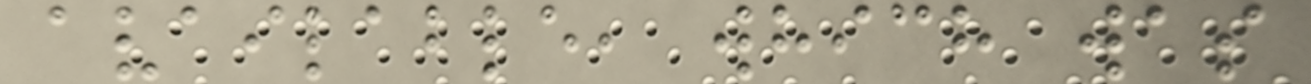available, which was
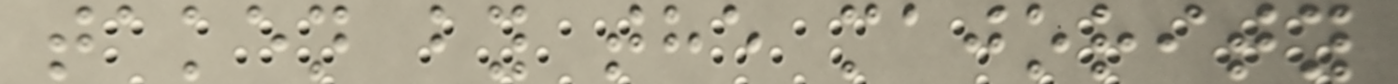taken by the majority
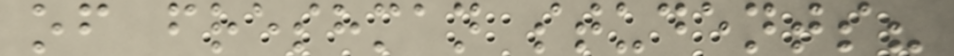of freshman students?
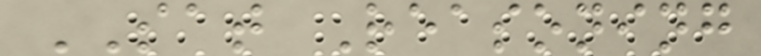SAT Reasoning
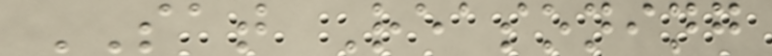SAT Reasoning
